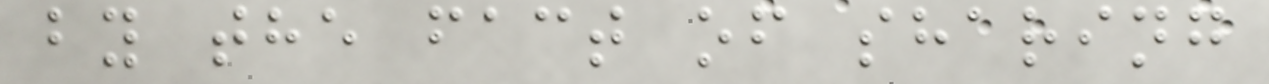by the fact of sharing
